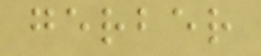gerber
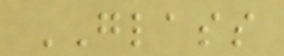GLASS
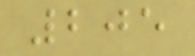205
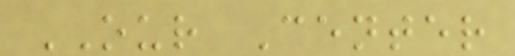OUR Center
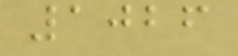1026
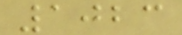1023
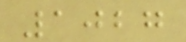1027
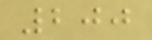200
